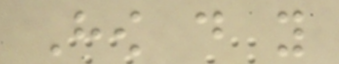How do you
